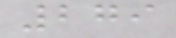279
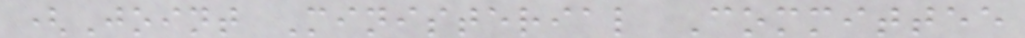(Joint Ministerial Committee
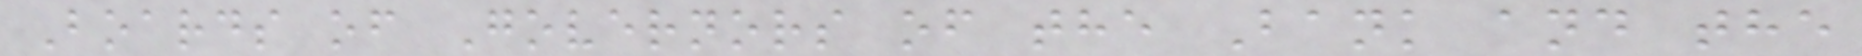Boards of Governors of the Bank and the
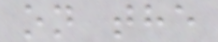on the
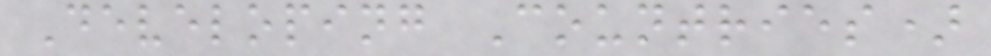Developing Countries)
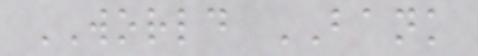WORLD BANK
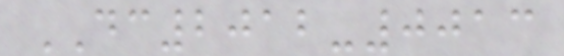DC2012-0013
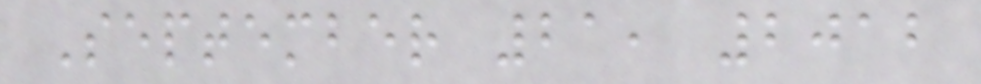September 21, 2012
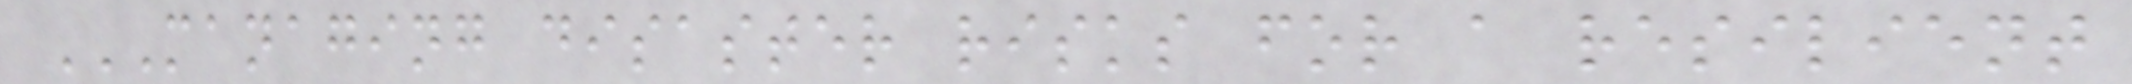MANAGING DISASTER RISKS FOR A RESILIENT
